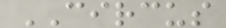CIRCUS
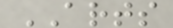ARTS
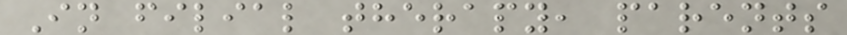In filial therapy, parents
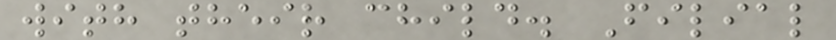with their child. Filial
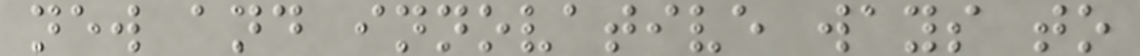new and innovative ways to
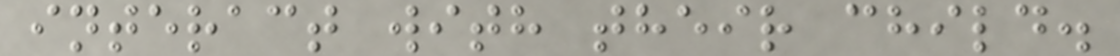interact with their child.
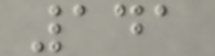141
